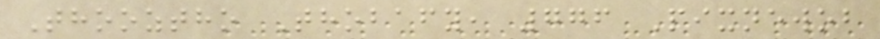Thooztho Thobafy, 776 Pixnewob
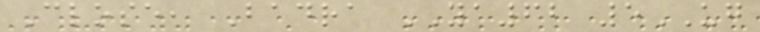Close, Badra YA62 5UG
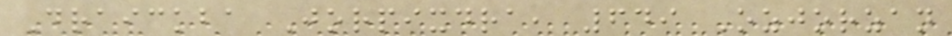Draickba Jorpixdra, 649 Ozjorzan
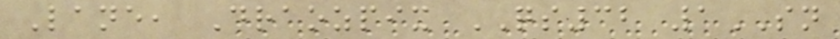Lane, Draozpix QS32 1SN
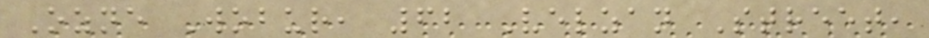Ozne Wobur, 62 Velzan Street,
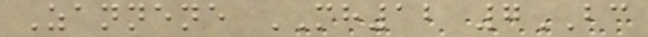Zannene MH12 7BC
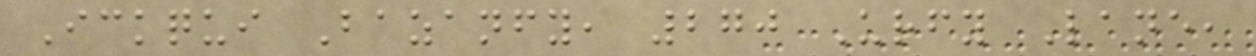Ickqui Bazanfy, 270 Urfy Lane,
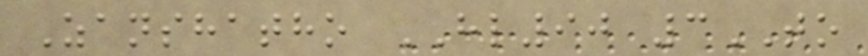Zanshatho HL90 3TO
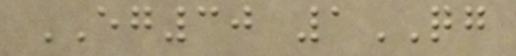EG30 1QG
